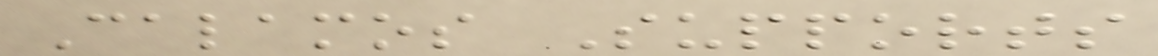Calamos Supports
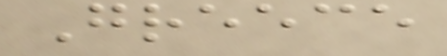Greece
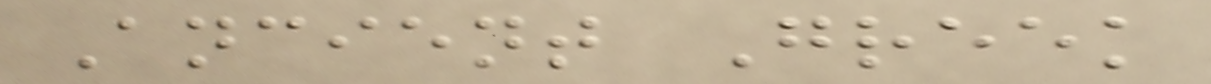Ancient Greek
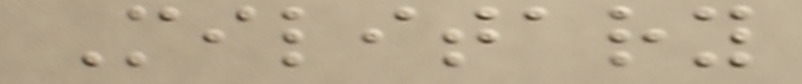Military
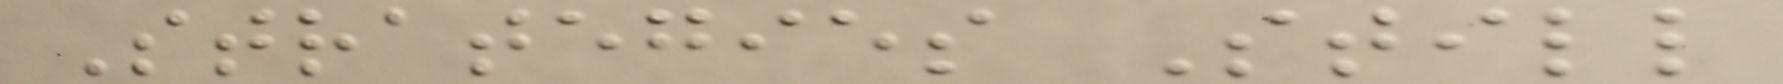Strategies Still
